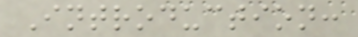Introduction:
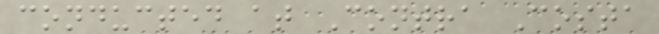conducted at Contra Costa
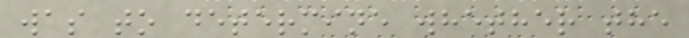was to determine whether the
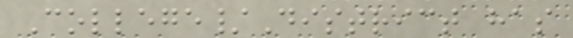College/District has
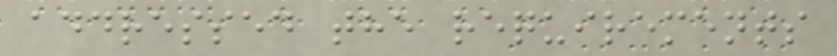addressed the requirements
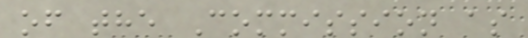of the Commission as
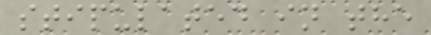stipulated in the
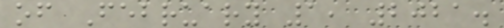of February 1, 2021.
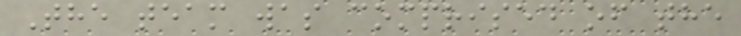The team was comprised of the
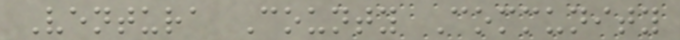Ventura County Community
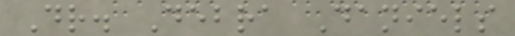Dr. Debra Daniels
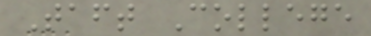Taft College
